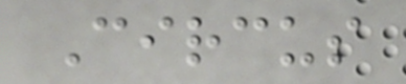Circus
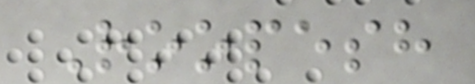Roopesh
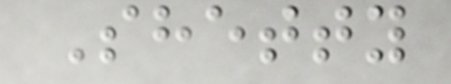Shetty
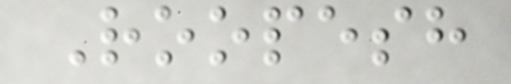Roopesh
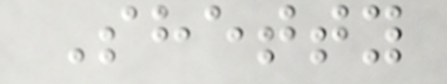Shetty
